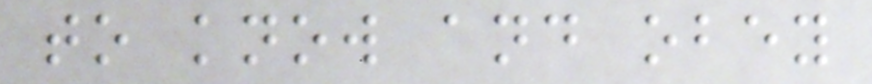to know and obey
